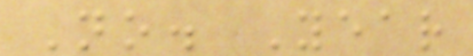No. Year
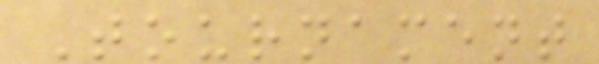Tournament
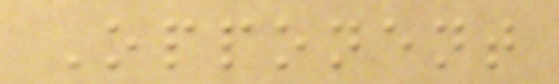Opponent
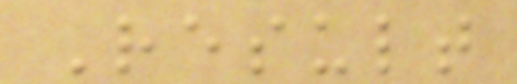Result
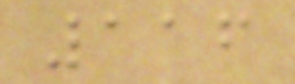116
